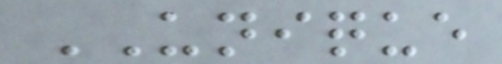UNIQUE
